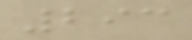293
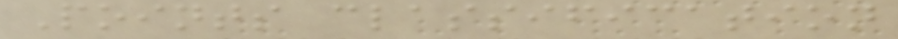Points classification
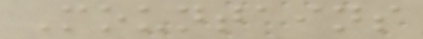Mountains
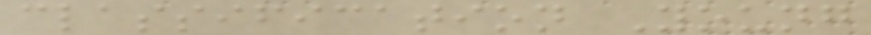classification Young
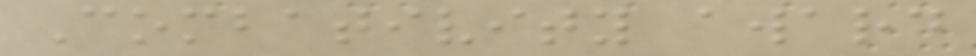Combativity award
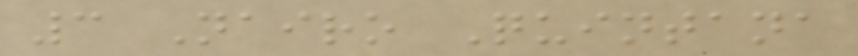3 Nairo Quintana
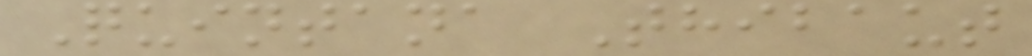Quintana Thibaut
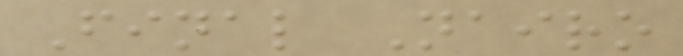Final Nairo
